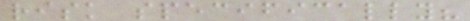risk specifically?
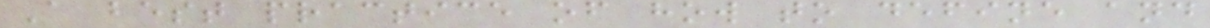A best practice of how to define and
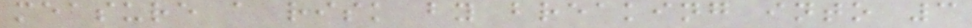measure a risk by breaking into 3
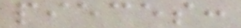pieces:
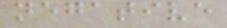negative
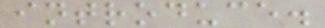introduce.
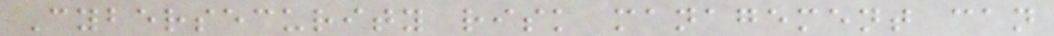Cybersecurity risk management can
